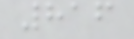816
